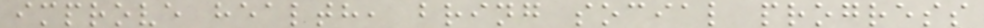improve health, bring social progress
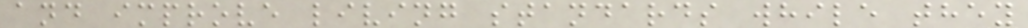and improve living standards while they
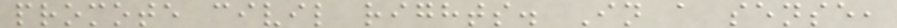promote civil rights. In a sense,
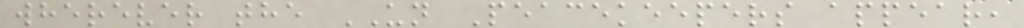wherever the UN Peacekeepers appear,
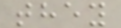they
